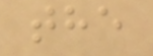the
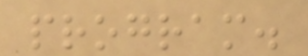program.
